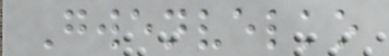Gwenvelko
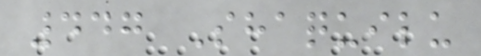447 Shaquilu
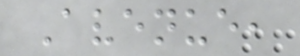Avenue,
